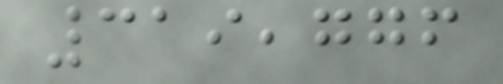319,776
